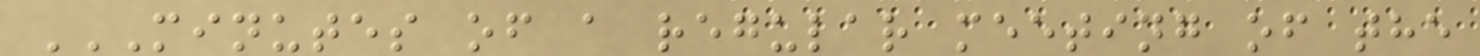MINUTES OF A REGULAR MEETING OF THE
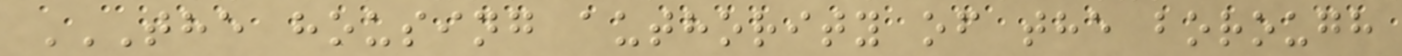THE HOUSING AUTHORITY OF THE BOROUGH
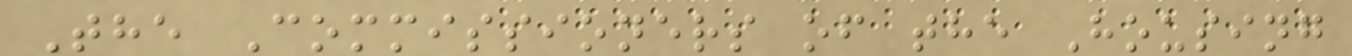The Commissioners of the Housing
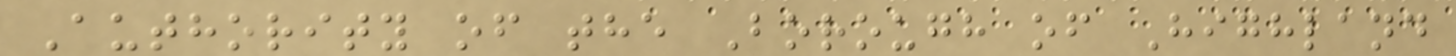Authority of the Borough of Highland
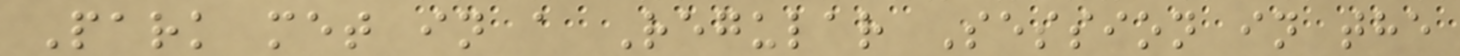Park met in a Regular Session in the
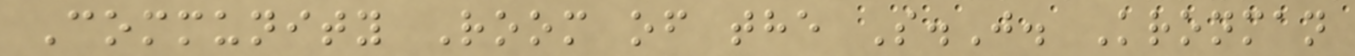Community Room of the S.J. Kronman
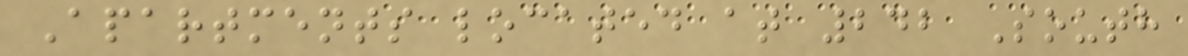Apartments located at 242 South
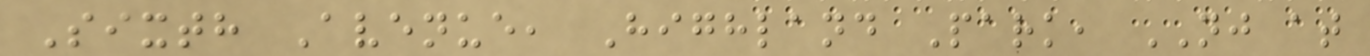Sixth Avenue, Highland Park, NJ at
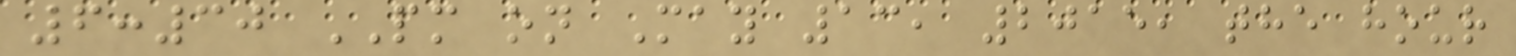6:30 PM on May 13, 2015, the hour
